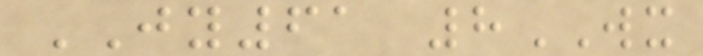JY61 8WX
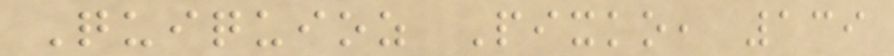Quiquioz Pixko, 139
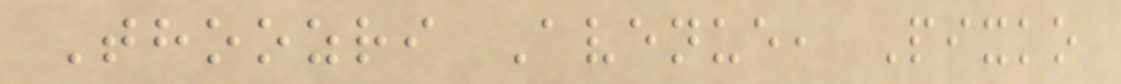Thoozri Avenue, Pixko
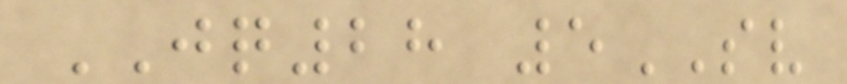JQ28 5SV
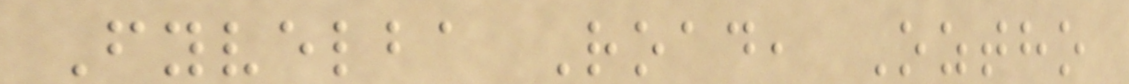Fyvelba Road, Oztho
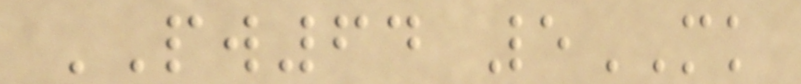PW64 5MK
